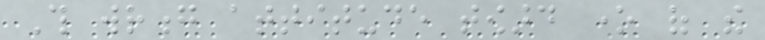This wrong attitude toward one of the
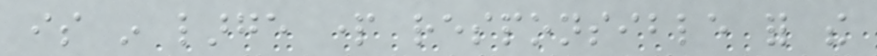is in large part responsible for the
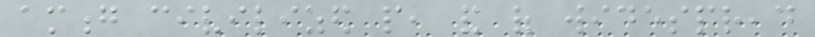among civilized people, and of widespread
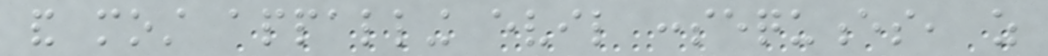and most appalling evil consequences, as
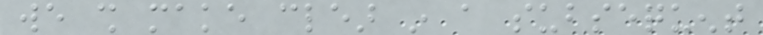we shall make clear in a subsequent
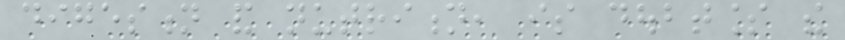digestion and nutrition, is doubtless the
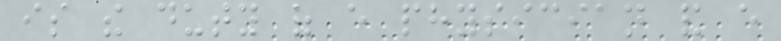is the duty of every physician and every
